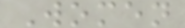Women
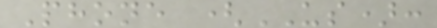Phone (US):
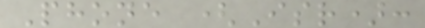Phone (Isr):
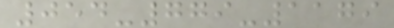054-779-1179
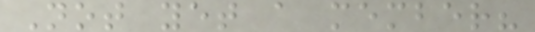Not yet a member?
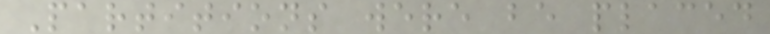Partitions were be placed
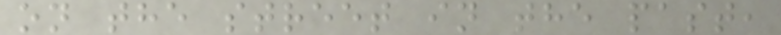on the street in the past,
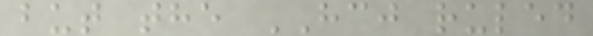but the HCJ ruled
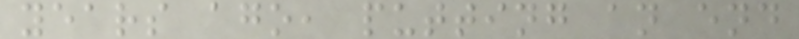years ago, putting an end
